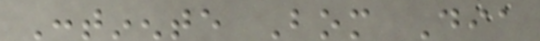Continente Bom Dia
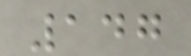147
